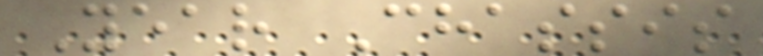Year Chassis
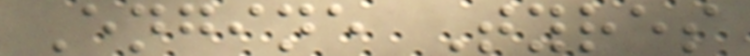Engine Tyres
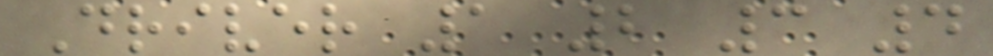Driver 1 2 3 4
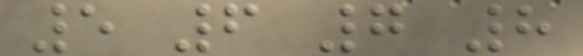5 6 7 8
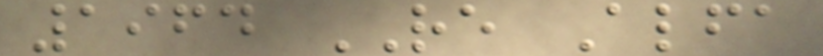1964 RE Alfa
